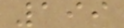199
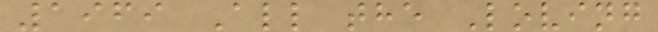1969 All the Loving
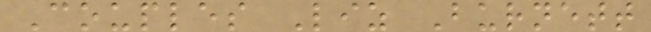Couples Liz Burnett
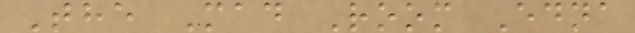The Mad Room Edna
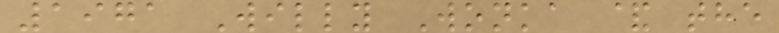1971 Willy Wonka & the
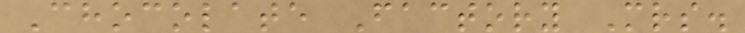Chocolate Factory Mrs.
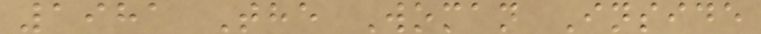1981 The Woman Inside
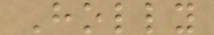Holly
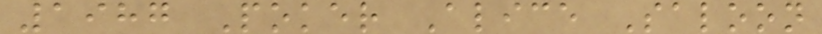1987 Poker Alice Saloon
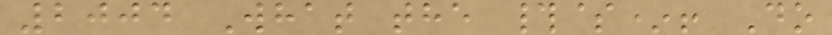2004 What the #$*! Do
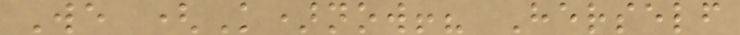We (K)now!? Herself
